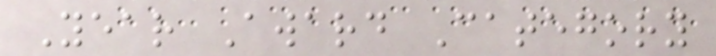Year Award Category
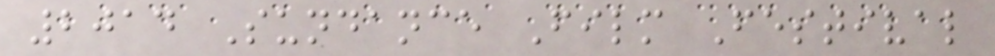2014 Sundance Film Festival
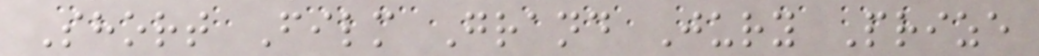Short Film Grand Jury Prize
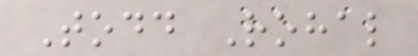Todd Rohal
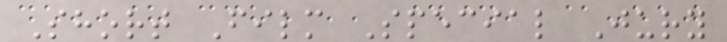Short Film Special Jury
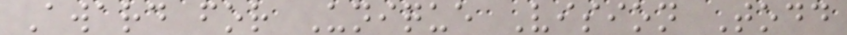Award for Unique Vision Todd
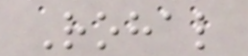Rohal
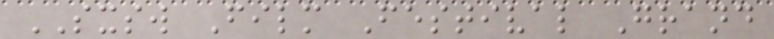SXSW Film Festival Grand
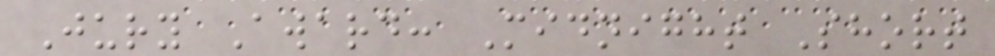Jury Award: Midnight Short
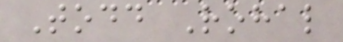Todd Rohal
